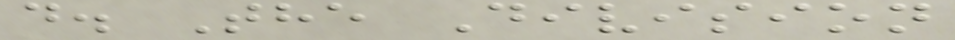d. The Division
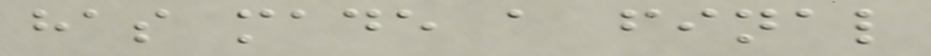has made a final
